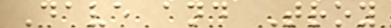Dave and Troy
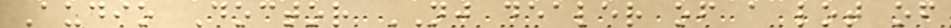Audio Doctor NJ dealer of a lot of
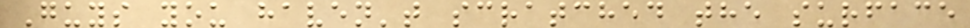Guys you haven't scratched the surface
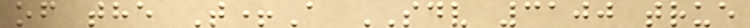of the T+A SDV 3100 true
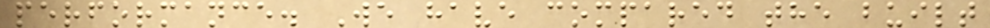performance. We have compared the built
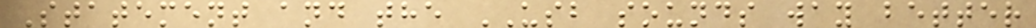Statement and the USB sounds way better
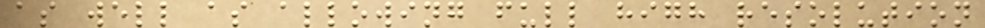as well as allowing full high resolution
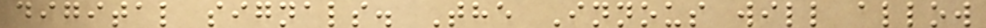digital signals. The Innous will allow
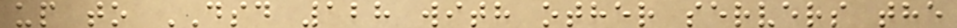up to DSD 128 with other servers the
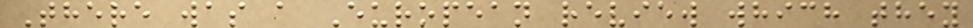There was a European review which they
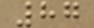87
